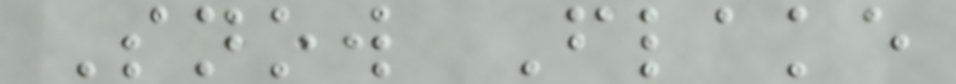Snow Flake
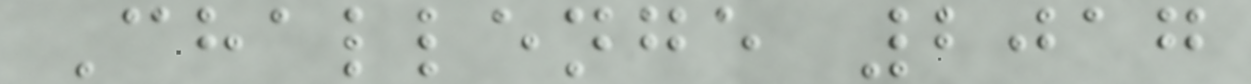Challenge 2017
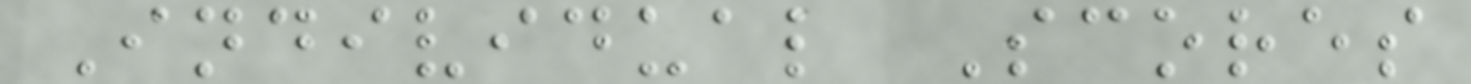Individual Scores
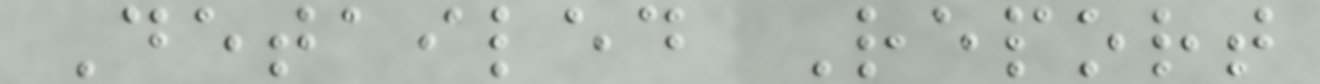Detailed Report
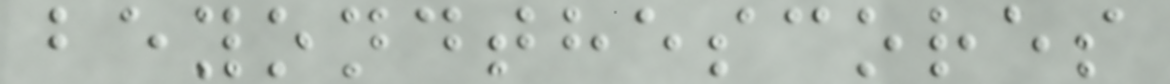beyondthescores
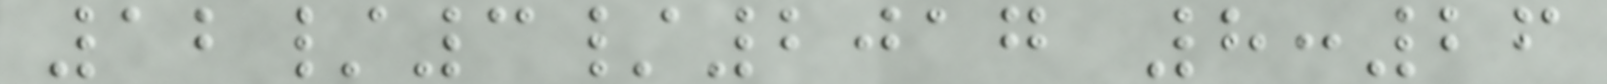12/3/2017 8:26
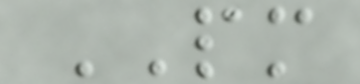PM
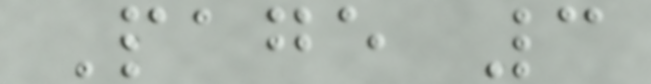Page 3
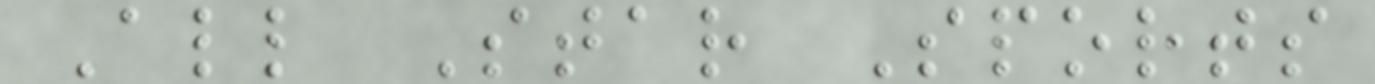All Star Sports
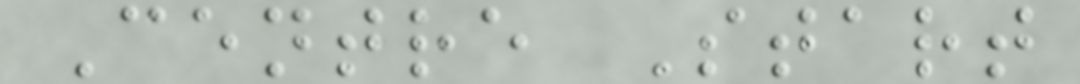Centre Start
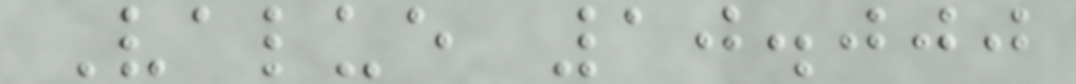Value 10.000
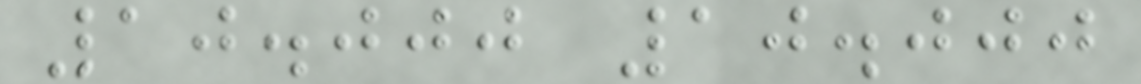10.000 10.000
